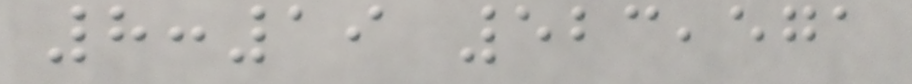8:19 523,571
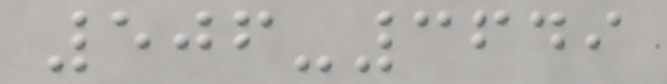506-3649
